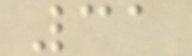31
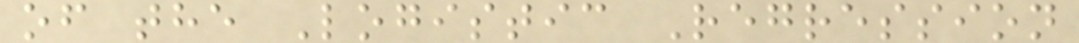of the Logistic Regression
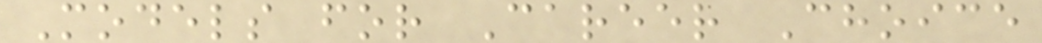Models for Career Choice
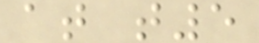at t5
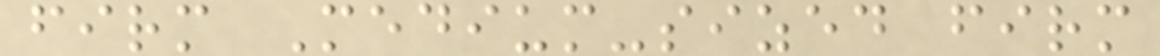firm Medium-sized firm
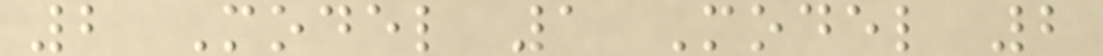2 Model 1 Model 2
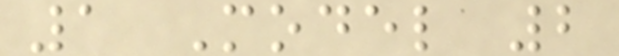1 Model 2
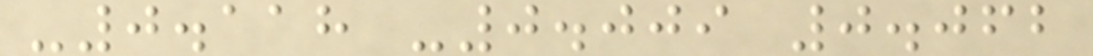-0.118 -0.009 0.062
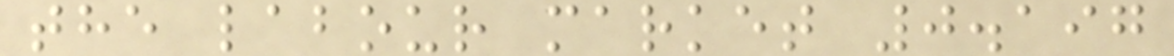the labour market 0.197
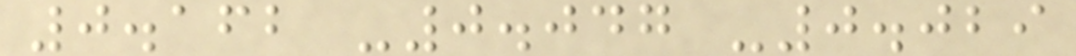0.162 -0.047 -0.029
